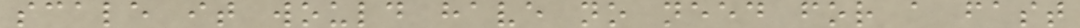scale it would have no need for a fast
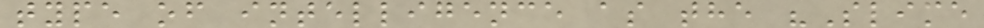type of intelligence as the "Slime
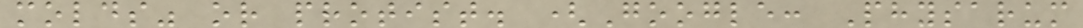molds" or protist. (Google: Physarum
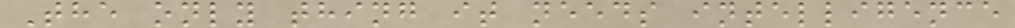The only thing it needs intelligence
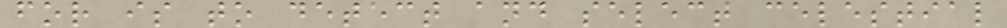for is to detect and select celestial
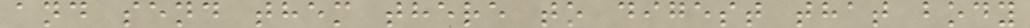and send them there to digest that body
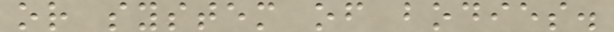or system of bodies.
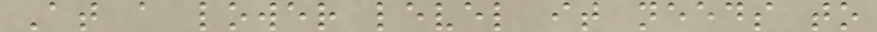At a lower level it needs to
